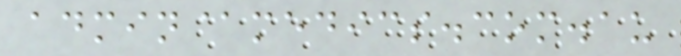admin@medics.com.au
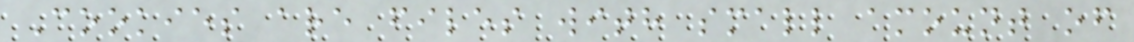Cookies are files with small amount of
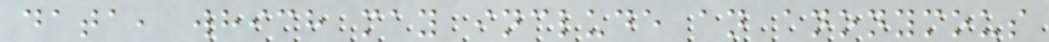data, which may include an anonymous
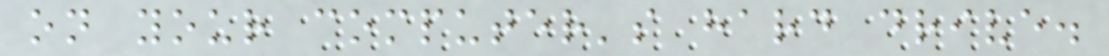on your computer's hard drive.
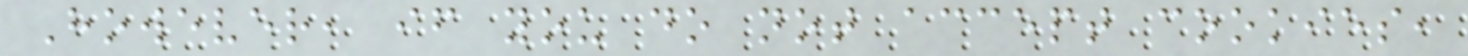However, if you do not accept cookies,
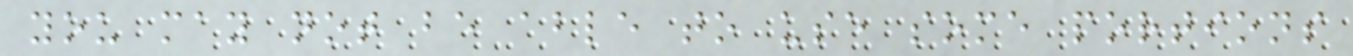you may not be able to use some portions
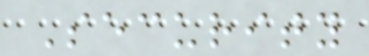Security
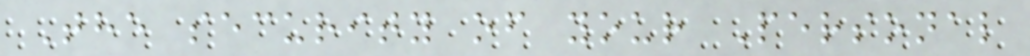The security of your Personal
